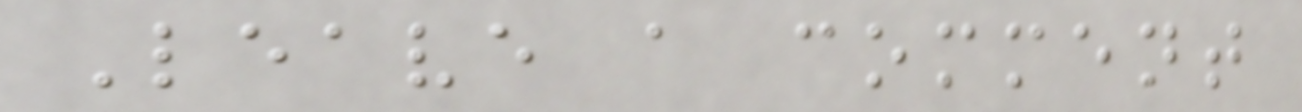Leave a comment
